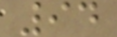94
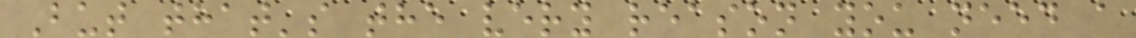But that's the very reason you need a
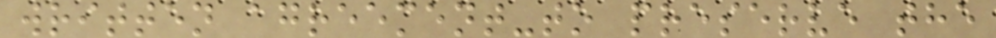written agreement-to preserve the
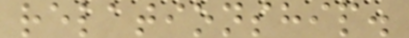relationship.
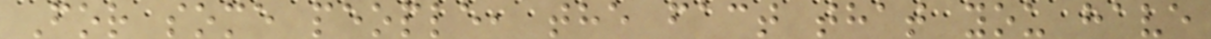For some people, the fact that you have
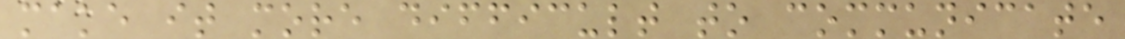make it more difficult to communicate
